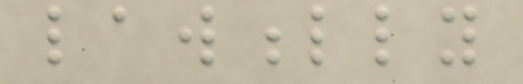lawfully
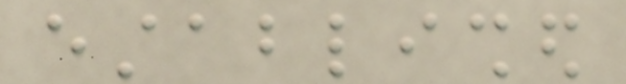established
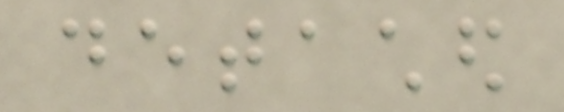detached
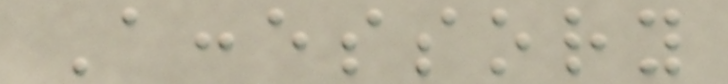Accessory
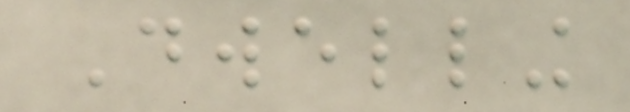Dwelling
